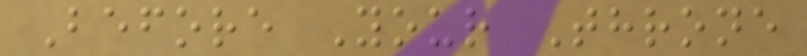Before Your Throne
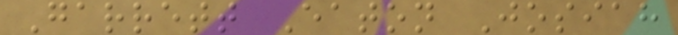Garrett Eaton Josiah
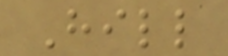Hill
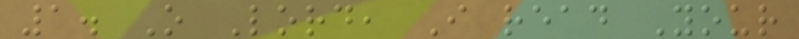1. O Lord, I read Your
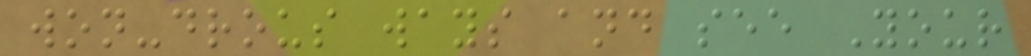won-drous ways and see Your
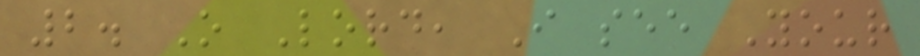2. O Lord, I see Your
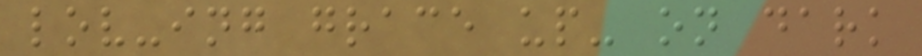lov-ing grace up- on dark
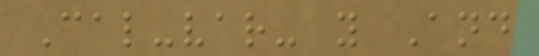Cal-var- y And
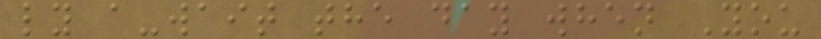ly a-wait the day when You
